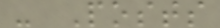- Posts
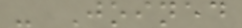- Joined
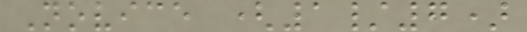Novice (1/7)
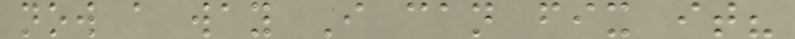now a way I can fix it?
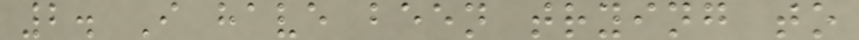2. I have been trying to
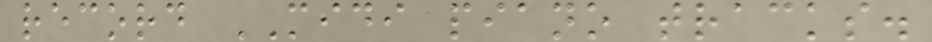record MIDI piano tracks.
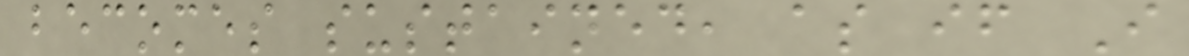becomes sustained, as if I
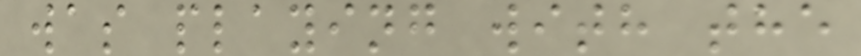was playing with the
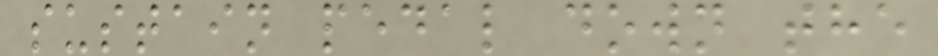sustain pedal down the
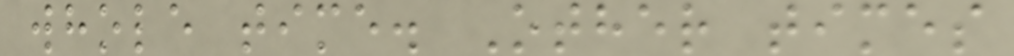whole time. Other times
